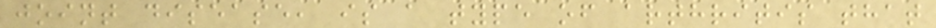joint disease, is a type of arthritis that
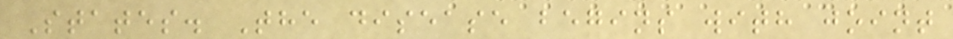States. The disease begins with joint
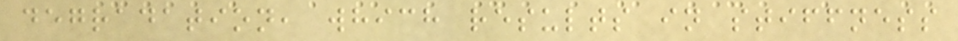degradation, which results in stiffness
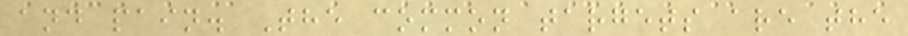and pain. The common targets are the
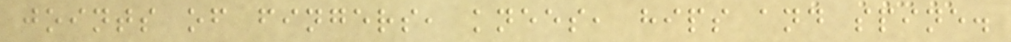joints of fingers, knees, hips and spine.
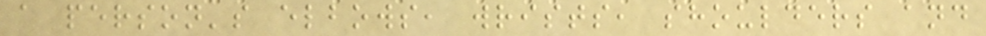a person's elbows, wrists, shoulders and
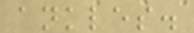ankles.
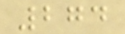274
